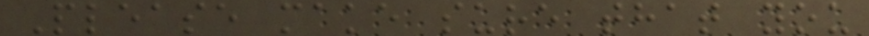Please make sure that you
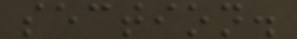section.
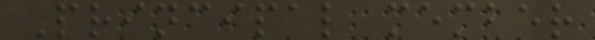Principal member
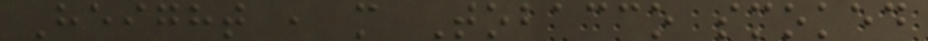Height , m Tobacco smoked
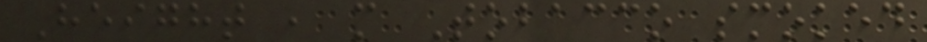Height , m Tobacco smoked
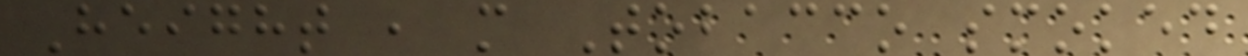Height , m Tobacco smoked
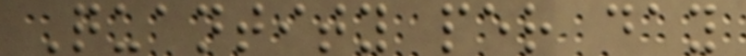Quantity per day
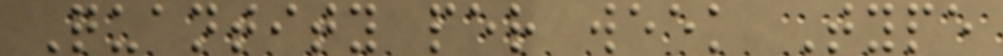Quantity per week Type
